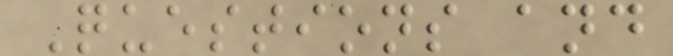Questions and
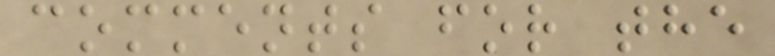comments for the
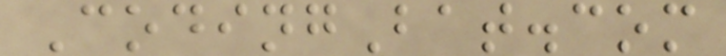CodingBat.com
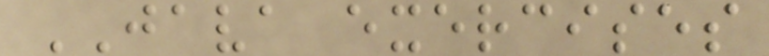JAVA exercises
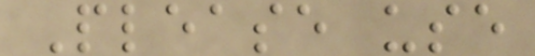Please use
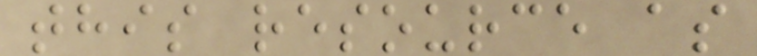this resource as
